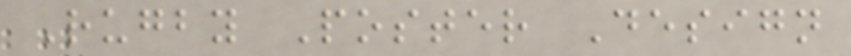Rugby Poster Design
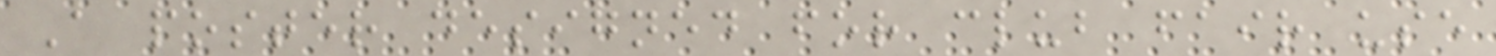A poster designed for club fair use
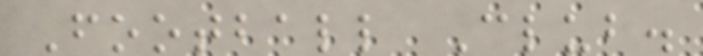Football Club.
